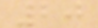20
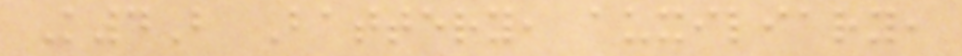K4B Battery, auxiliary,
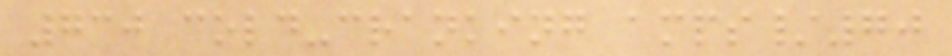730 cold-cranking amps/70
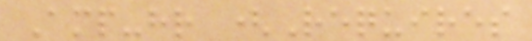Amp-hr (Requires
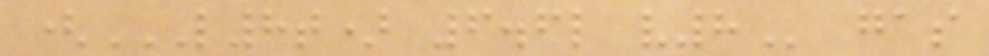(L8T) 6.6L V8 gas
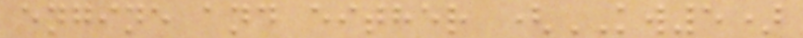engine and either (KW5)
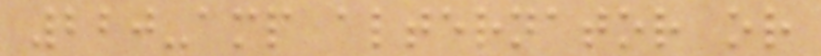220-amp alternator or
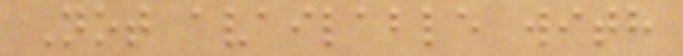Not available with
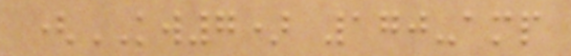(KW7) 170-amp
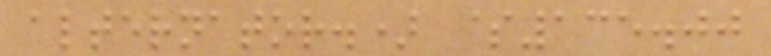alternator.) $135.00
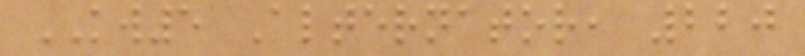KW5 Alternator, 220
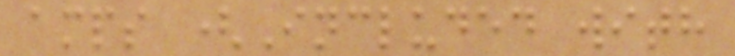amps (Included with
